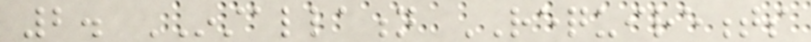2. INSTALLATION REQUIREMENTS
